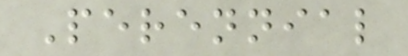Perennial
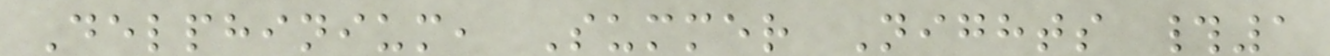Delphinium, Summer Nights #1
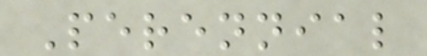Perennial
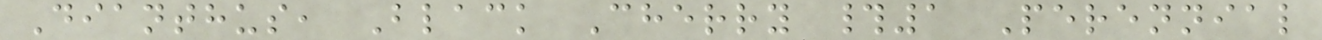Dianthus, Black Cherry #1 Perennial
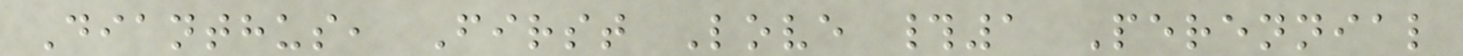Dianthus, First Love #1 Perennial
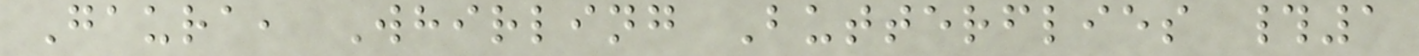Gaura, Whirling Butterflies #1
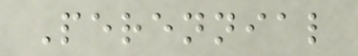Perennial
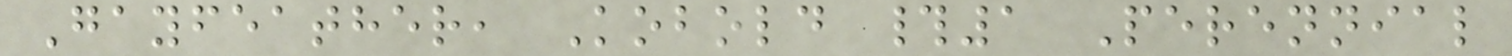Gayfeather, Kobold #1 Perennial
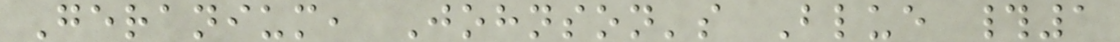Geranium, Johnson's Blue #1
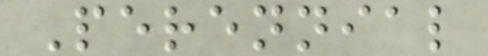Perennial
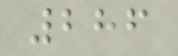286
